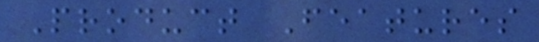Product Features
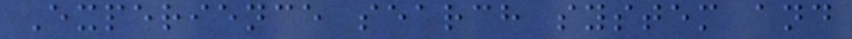Experience search system and
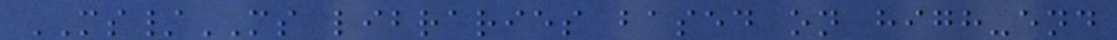MS/MS libraries based on high-end
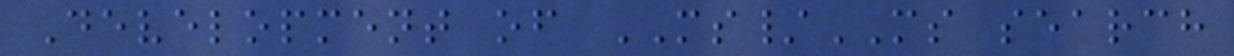Development of MS/MS search
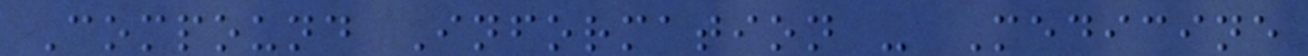Compound Information - Medicine
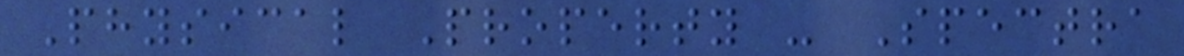Physical Property - Spectra
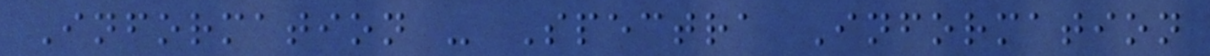Information - Spectra Information
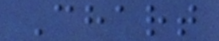Chart
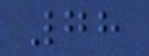78
